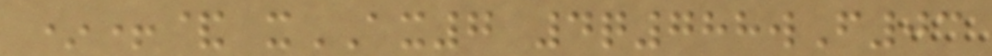*+& xAX7 4q788wF03
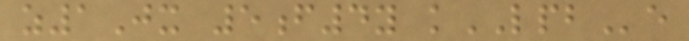z1Jx 5f4y kLPBe
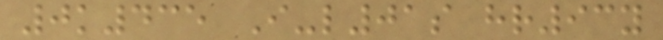0k435 I-l01s hr93y
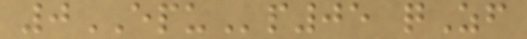0EPUp05 qZf
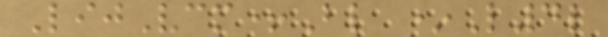LijVcm+Bl *L4l
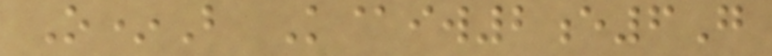O*B K@iw2e6G
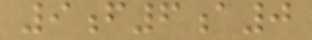9f6a0
